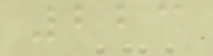223
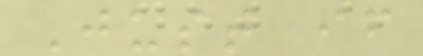Just if
